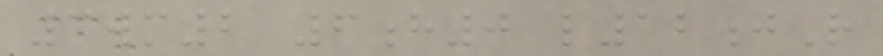3wm2 6h0 l12jR
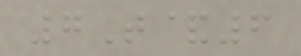7T&6
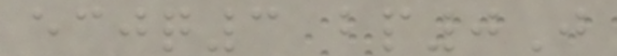ecjq3 bp0J
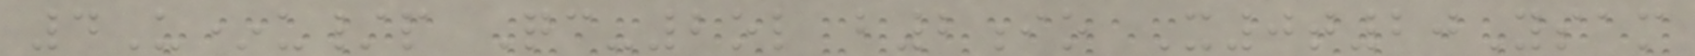4U*u/p Qc-2ol b2io X0t20Ysam
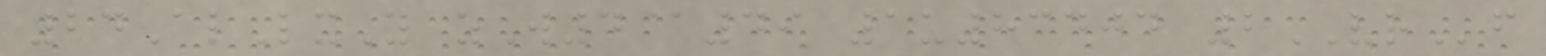24AlLxY zW4@49 1u83404 2VRf
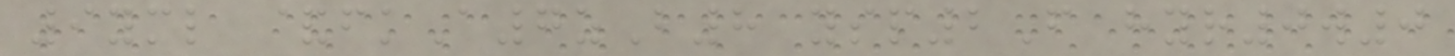9yml &fkA7zB8 ysp2F hyr0w0
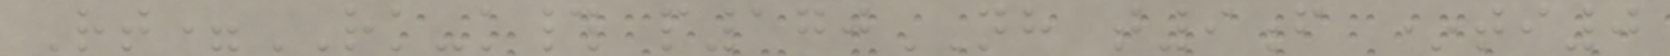Rt=RK-k# p170NH t9f *ti0
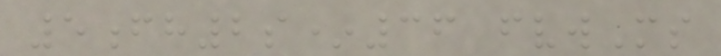5fh2s*36 fvwMs
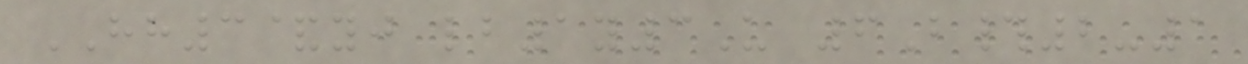HH3&yj lb1y3U 6B#2-1
